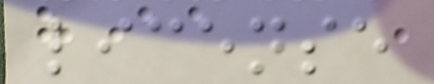license
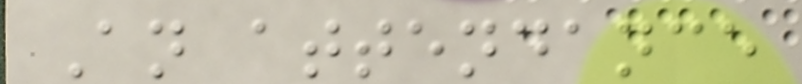An attendance
